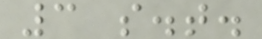3 s.t.
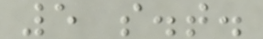5 s.t.
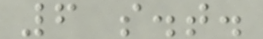6 s.t.
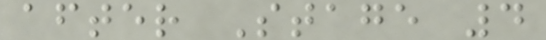after Stage 4
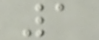1
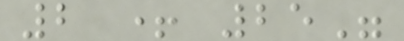2 + 25"
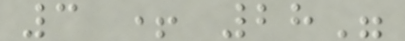3 + 28"
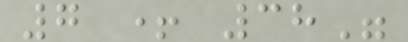7 + 38"
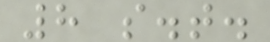8 s.t.
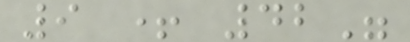9 + 42"
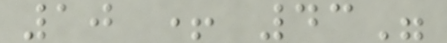10 + 43"
